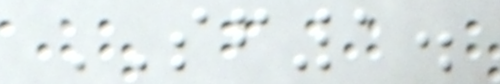SF1.
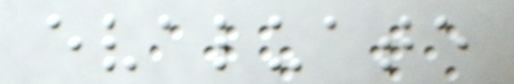evaluate
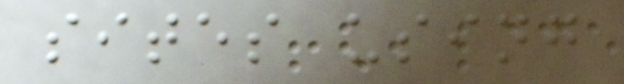sites using
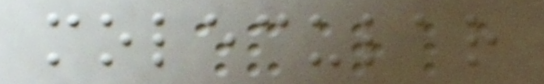molecular
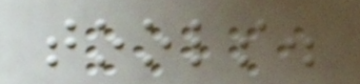tools.
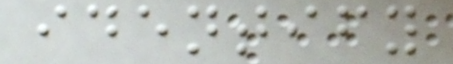identify
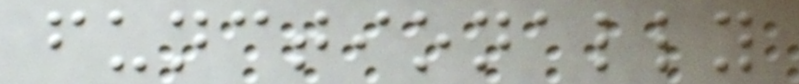functionally
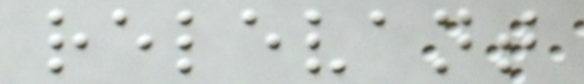relevant
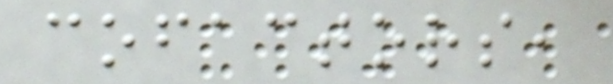cofactors,
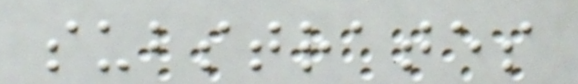substrates
